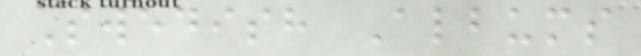Swedish Albums
